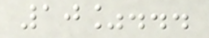10%...
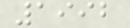1992
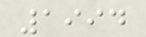1994
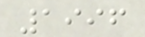1996
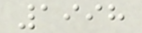1998
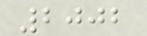2002
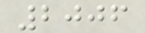2006
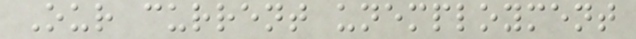Our current unemployment
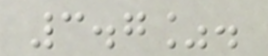3.7%.
